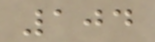104
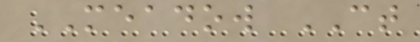MEADOW CT
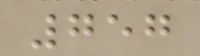757
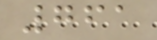761
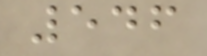546
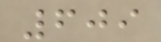609
